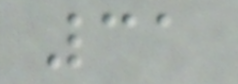31
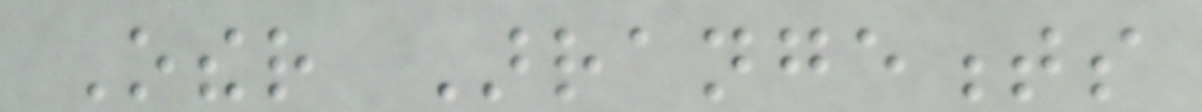Other Arrangements
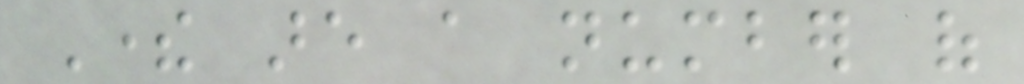There are a number of
